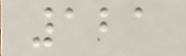121
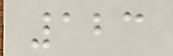123
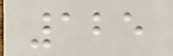125
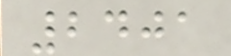2401
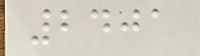2401
